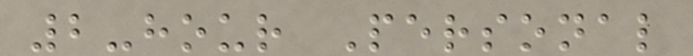2-hour Personal
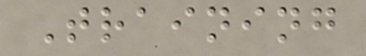Training
